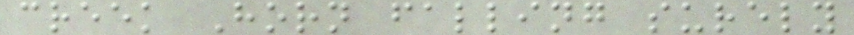creek Horn falling surely
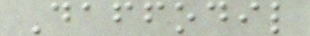Daffodil
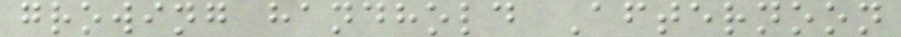growing handhold Afternoon
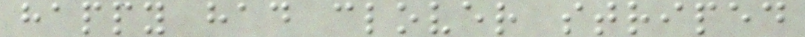happy had clover striped
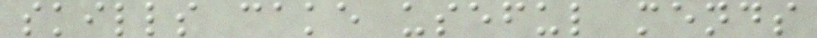skills cake useful mends
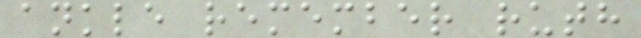ankle remember ruth
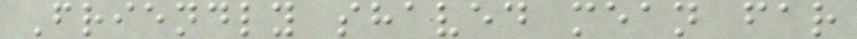Friendly shaved mean far
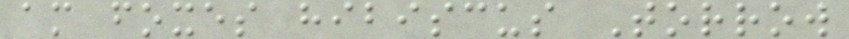am foxes hibiscus Torrow
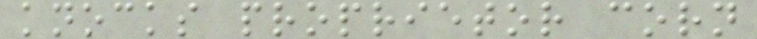knocks proprietor corn
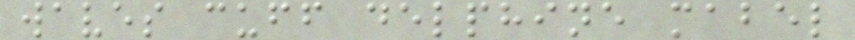waves cuff delphine mabel
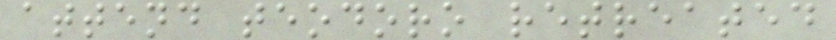attend teodoro retreated
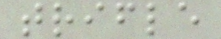trifle
